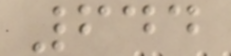644
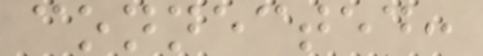connected:
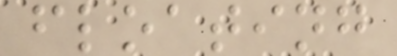floating
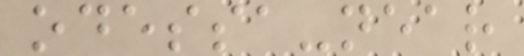odessa-near
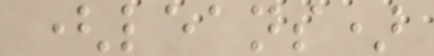(leans)
